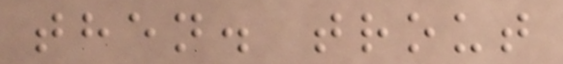then. trout
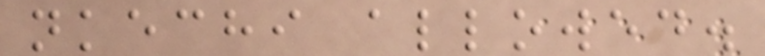nkechi allowed.
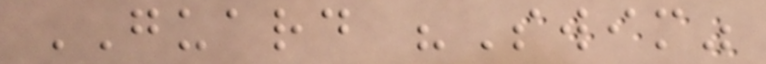GUARD "Swim"
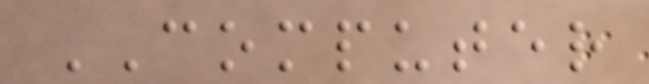COMPUTER
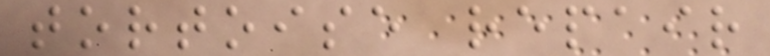tortoise repair
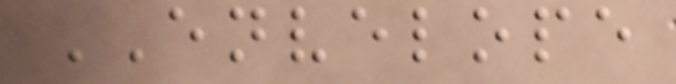ENVELOPE
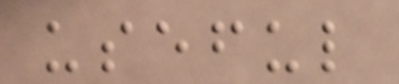useful
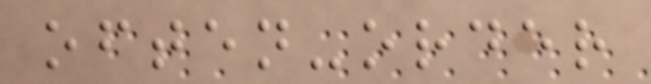often-order
